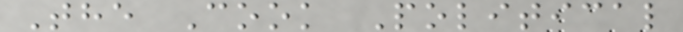The Cook Political
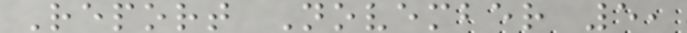Report November 5,
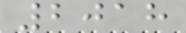2018
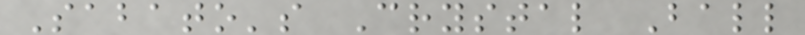Sabato's Crystal Ball
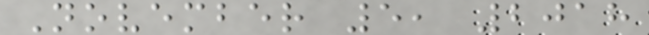November 5, 2018
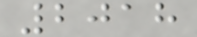2018
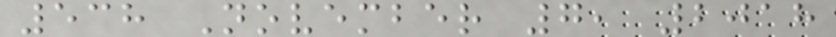538 November 7, 2018
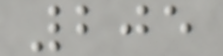205
